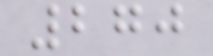270
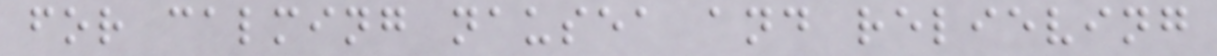for calming nausea and relieving
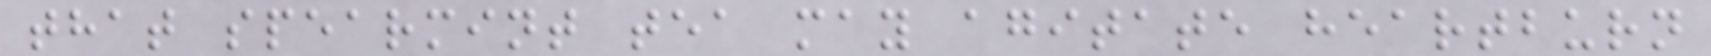that spearmint tea may agitate heartburn
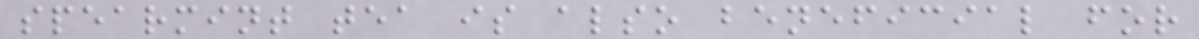spearmint tea is also beneficial for
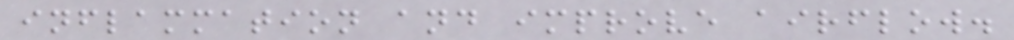inflammation and improve airflow.
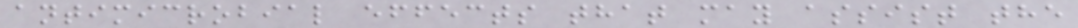antimicrobial effects that may assist the
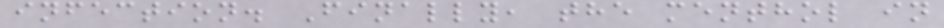infection. Finally, the menthol in
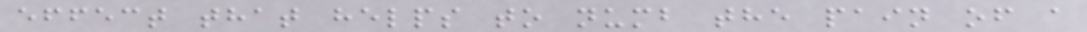effect that helps to numb the pain of a
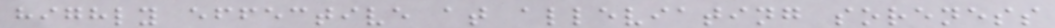highly effective at alleviating soreness
